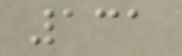131
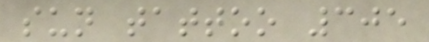sun tattoo 305
